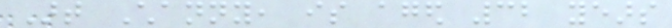Art Channy, is aged 32 years
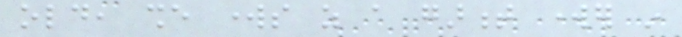old, she works as a garment worker in
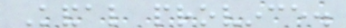Kandal province.
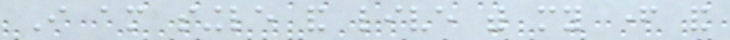I am single and live with my father and
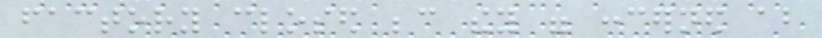factory closed because they were concerned about
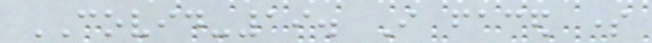COVID-19. I faced some
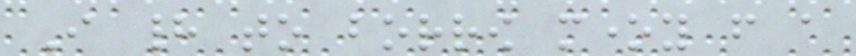I had to borrow money from a
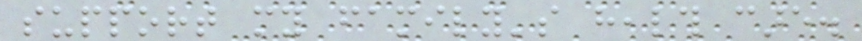support my family's health care.
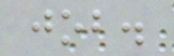job.
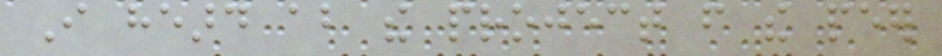I heard about the project from the peer
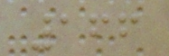166
